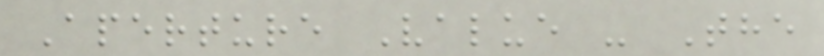Aperture Value - The
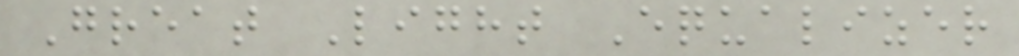Great Light Equalizer
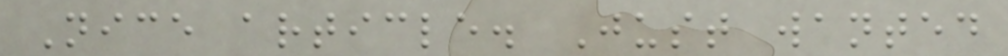Nice article. Just wanted
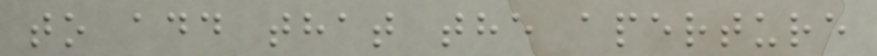to add that the aperture
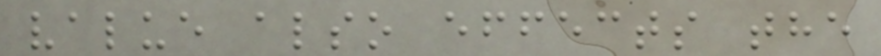value also effects the
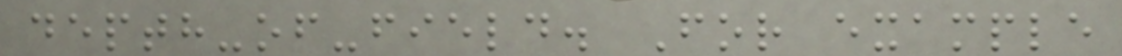depth-of-field. For example
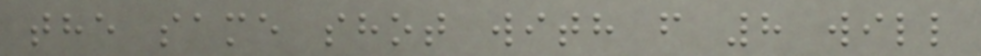the same shot with f 8 will
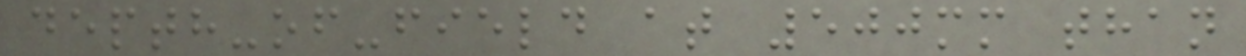depth-of-field at 500mm than
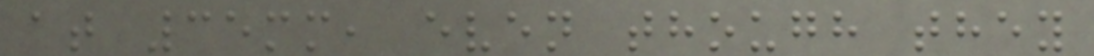at 35mm, even though they
